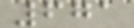671
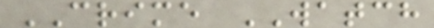CRIME WATCH
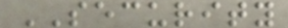SECURITY
